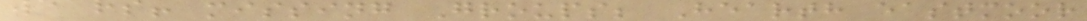wears! missing Groups; Hearth eastmoor
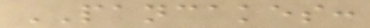PANCAKES:
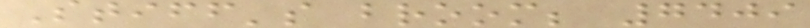Stiff's broom; 7409
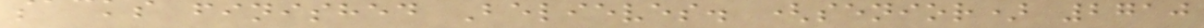sacks finished Believes. (senior) 2710
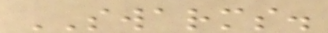SWARMS.
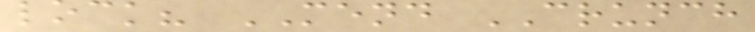lock? MEND CRUNCH
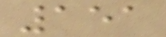151
